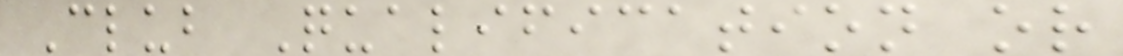Club Qualification or
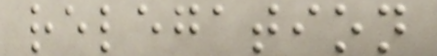relegation
